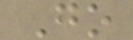Go
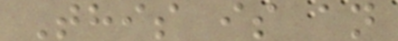This is an
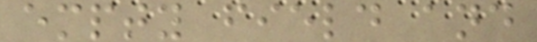empty field and
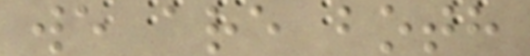we are both
